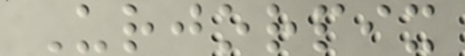Urjorpix
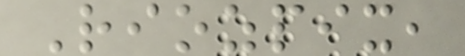Riozpix,
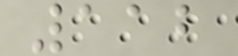112
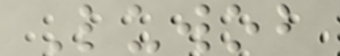Luwob
